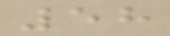58
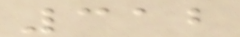312
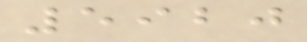5920
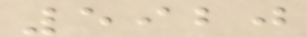5920
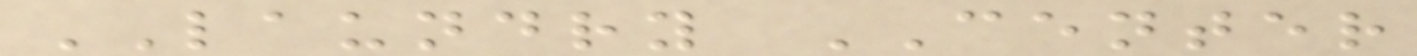LAUNDRY CENTER
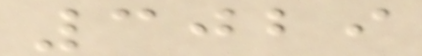3029
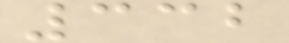332
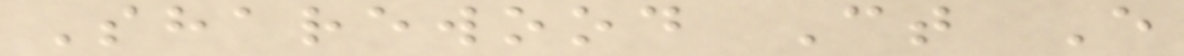Sharewood Ct E
